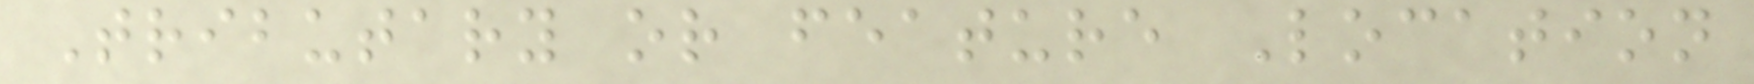Tributary or feature Location
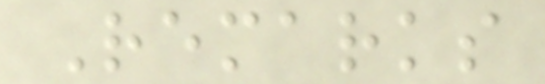Remarks
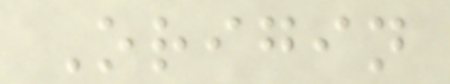Origin
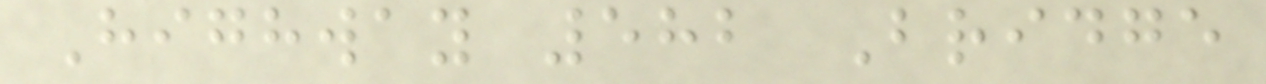Highway 582 Bridge
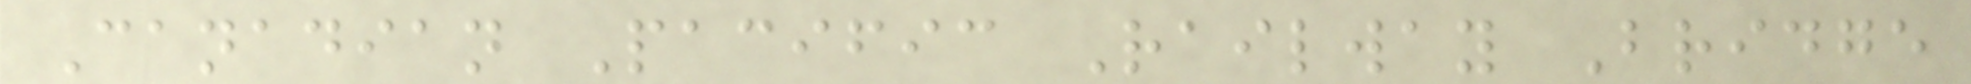Canadian Pacific Railway Bridge
